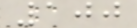100
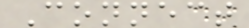Connect
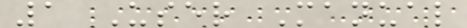1 User Manual
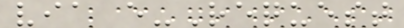via e-Request
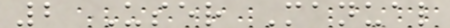2 User Manual
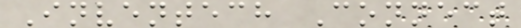Inventech Connect
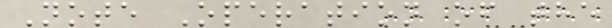Note Operation of the
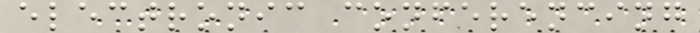electronic conferencing
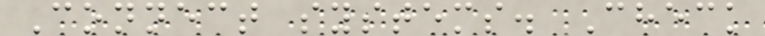Connect systems. Check
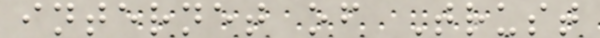internet of Trust
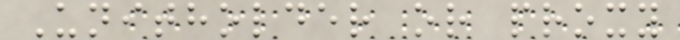Unitholder or proxy
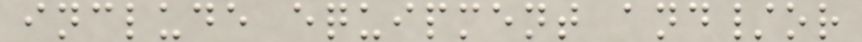include equipment and/or
